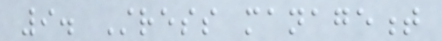9. Stress management
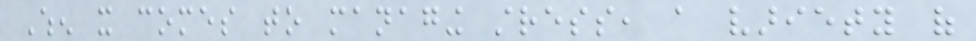When it comes to managing stress, a variety of
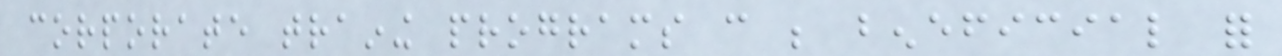corporate training programs can be beneficial for
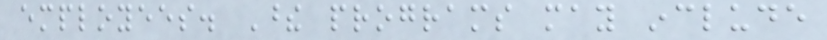employees. These programs may include
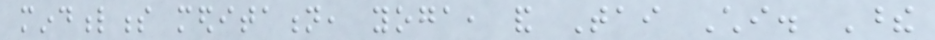mindfulness meditation, yoga, and Tai Chi. These
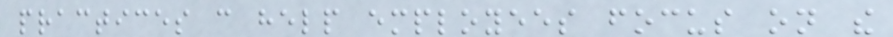practices can help employees focus on the
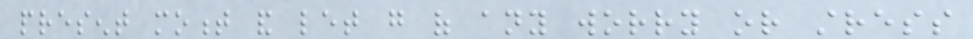present moment and let go of any worry or stress
